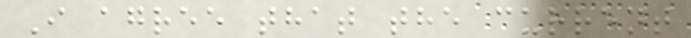I agree that the current
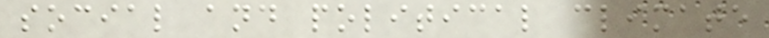social and political climate
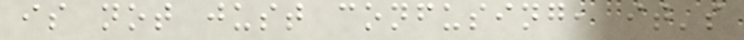is not just confusing, it's
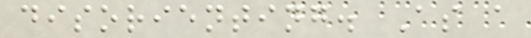disorienting. As a
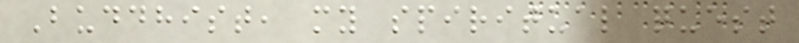Buddhist, my spiritual quest
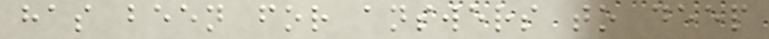has been for answers to deep
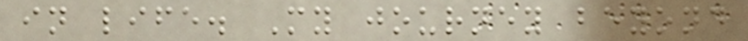in life. My journey beyond
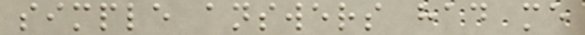simple answers had me
